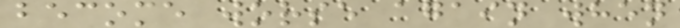become worse again when
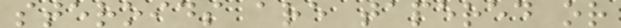steroids are tapered or
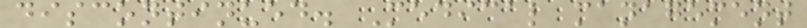discontinued. Medical management
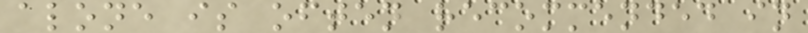alone is often recommended in
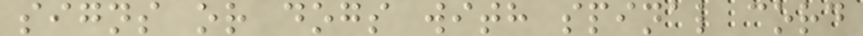signs or dogs with spinal cord
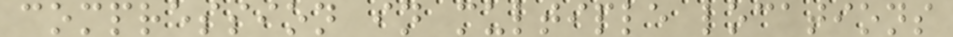compression in multiple locations
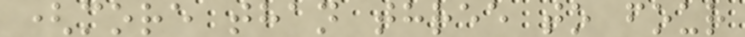(more than three to four
